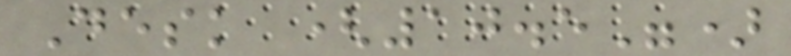Desk (10.5")
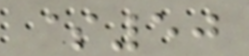$50
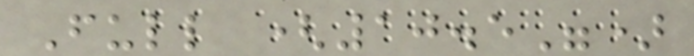Full (10.5")
